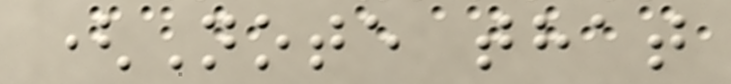(Note that
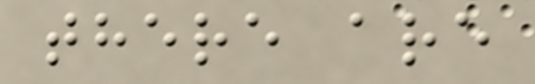there are
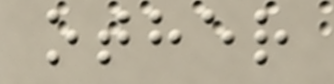other
